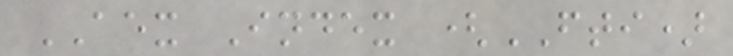AEX Index (FTI)
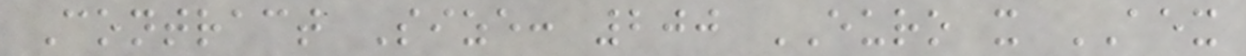Contract Size: 200 EURO x AEX
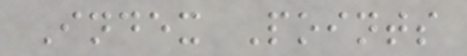Index Points
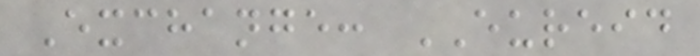Exchange: EUREID
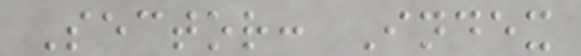Sector: Index
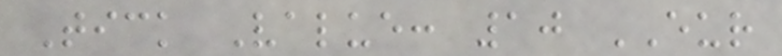Tick Value: 10 EUR
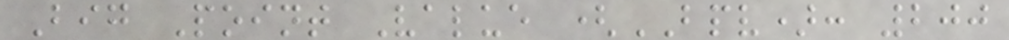Big Point Value (BPV): 200
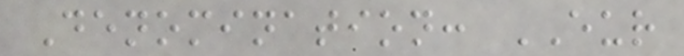Denomination: EUR
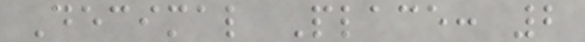Decimal Place: 2
